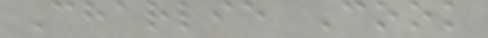Charlie Cook
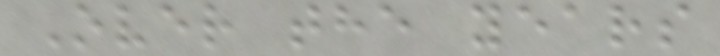Over the years
